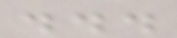...
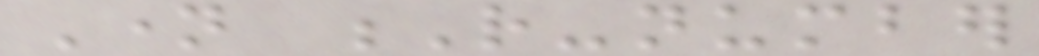Name R-number
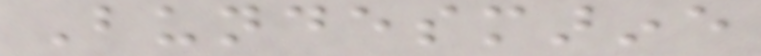Bundesmarine
